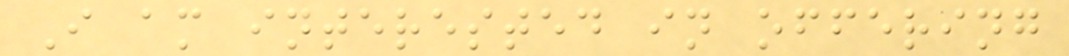I am interested in offering
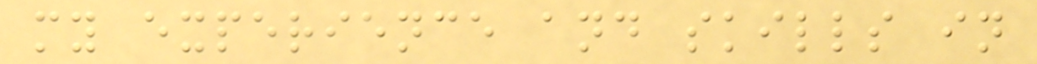my experience and skills in
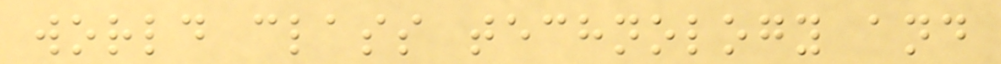world class technology and
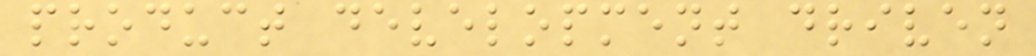product development driven
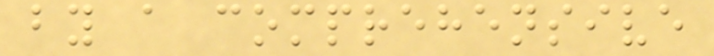by a comprehensive
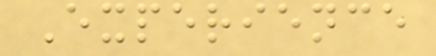Experience
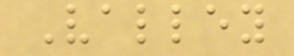Valley
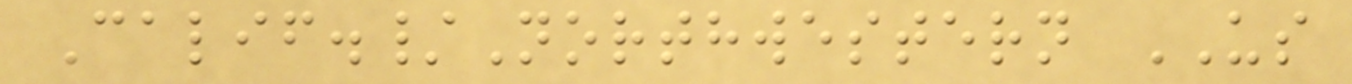Calif./Northwestern US
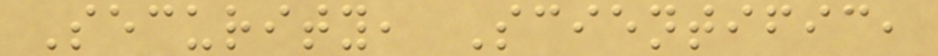Security, Scientific,
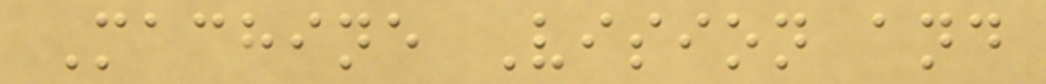Machine Vision and
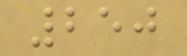250
